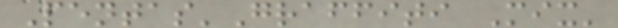Pentas'Graffiti Mix'
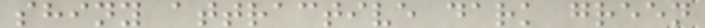shiny attractive dark green
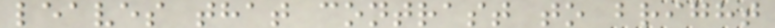leaves that contrast to bright
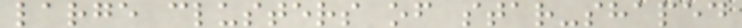large clusters of star-shaped
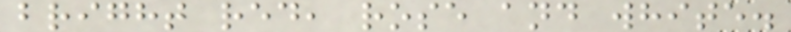bright red, rose and white.
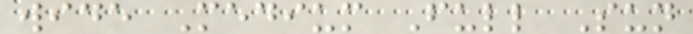wide Medium Full Sun
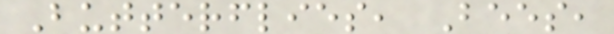Butterflies, Bees,
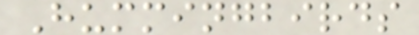Hummingbirds
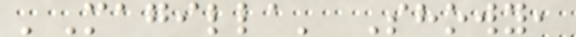'Magilla' Showy,
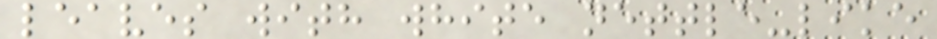leaves with white nettle-like
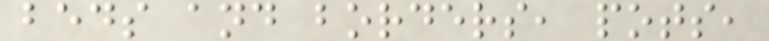beds and borders, pots,
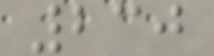230
